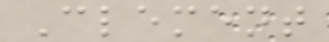Clement
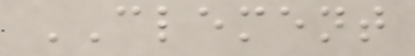CLEMENT
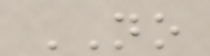NO
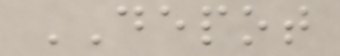DEPOT
